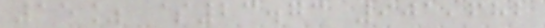15% $23.73 901,682
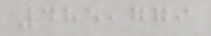485,779
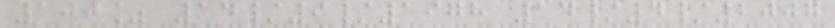100% 14/9/1978 14/4/2007
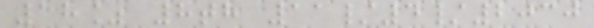18% 8th 11/4/2030
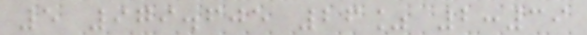5 979.605 26% 2:39
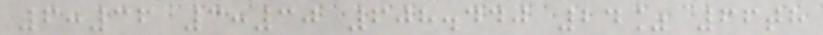6:36 3:30 608.440 24% 66th
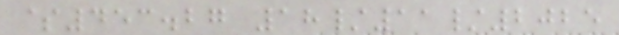$453.27 18/11/2025
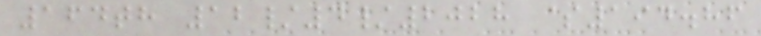164th 12/4/2028 $194.86
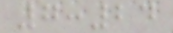7:24
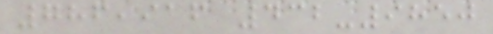786,916 432-9850
